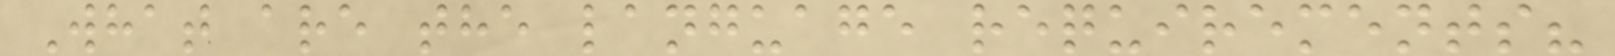What are the language requirements?
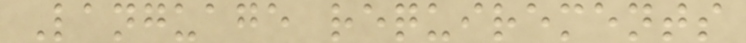Language requirements
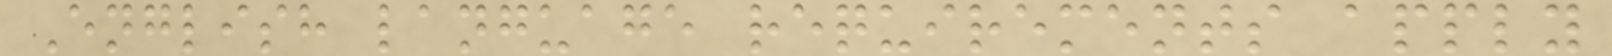English language requirements apply
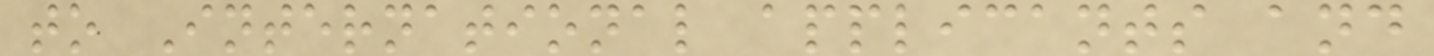to International applicants and
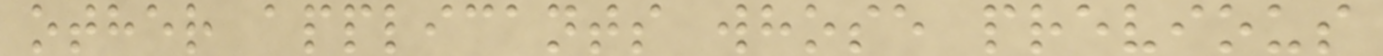other applicants whose previous
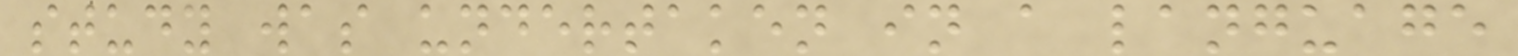study was undertaken in a language
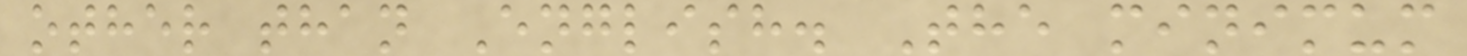other than English. The minimum
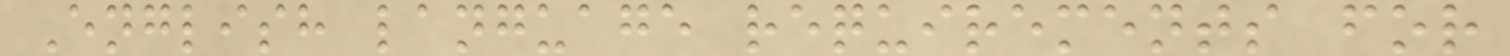English language requirements for
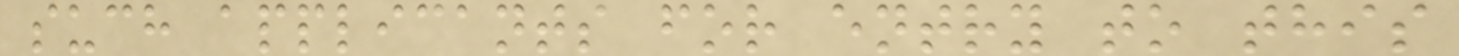such applicants for entry to this
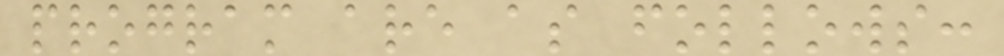program are as follows:
